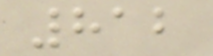812
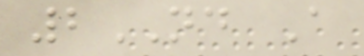2ND A
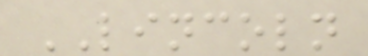LINCOLN
